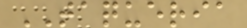TAQUERIA
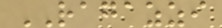RAGAZZI
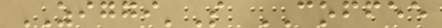ZIGGI'S COFFEE
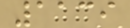1139
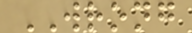WRONG
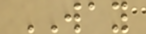WAY
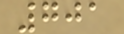701
